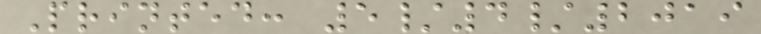Printed: 5/4/2019
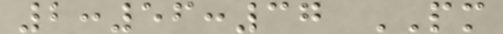2:56:37 PM
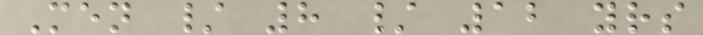Men / 8 / 12 yrs
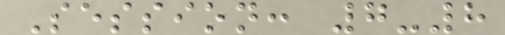Session: 7-8
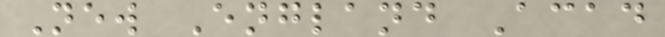New England Acad
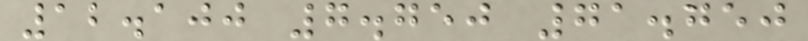12.100 7.750 71.750
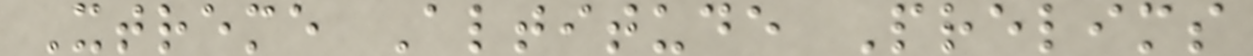Xtreme Altitude Prelims
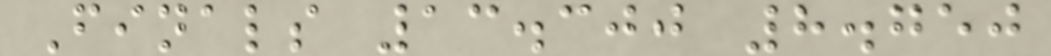Finals 13.300 8.750
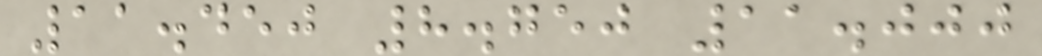11.450 8.750 11.000
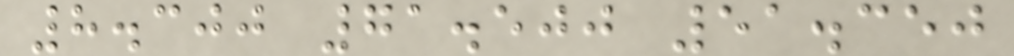8.300 71.500 51.350
